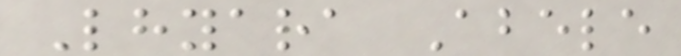Lhyara Abele
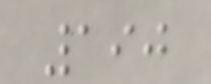190
